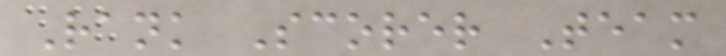Rank Scorer Team
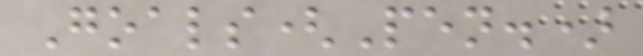Goals(Pen.)
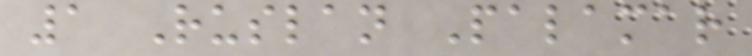1 Ruslan Palamar
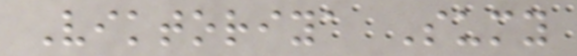Viktoriya Sumy
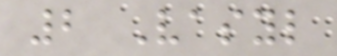2 Vasyl
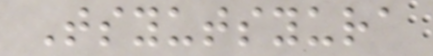Tsyutsyura
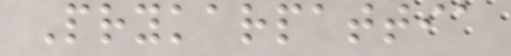Prykarpattia
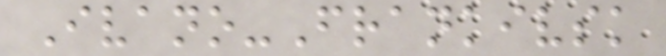Ivano-Frankivsk
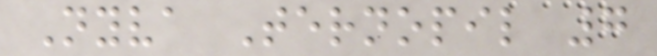Nyva Ternopil 7
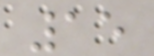15
